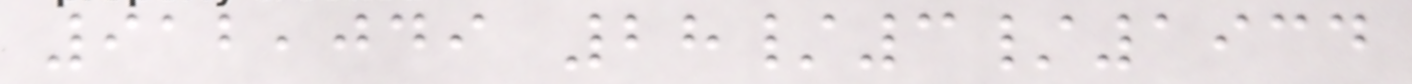912,049 28/3/1934
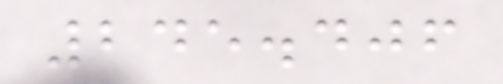245.406
